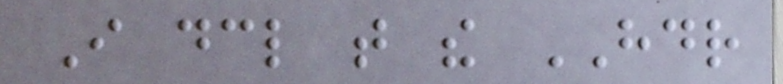I declare that the HDR
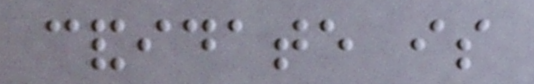candidate is
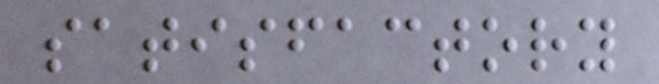satisfactory
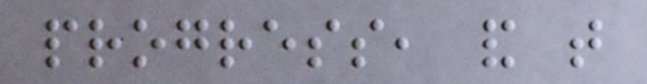progress, and that
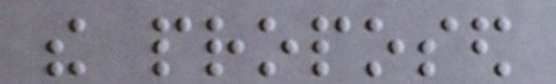the proposed
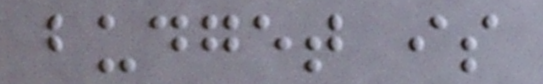budget is
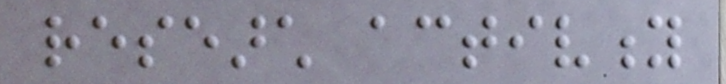research activity
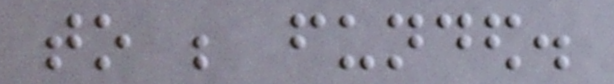to be funded.
